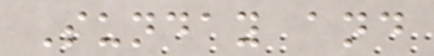Sunday and
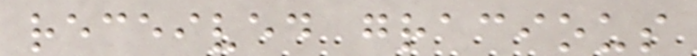received gracious
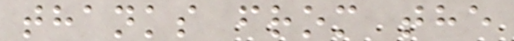thanks from the
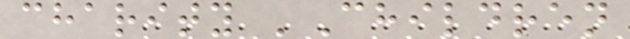charity 'Children
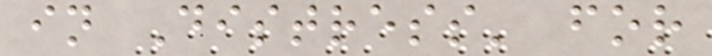in Distress' for
